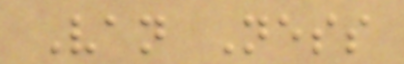Van Ness
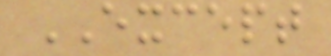EXCEPT
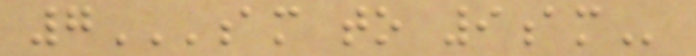7AM TO 9AM
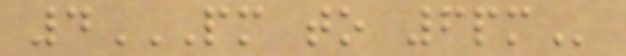4PM TO 6PM
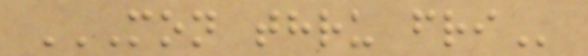MON THRU FRI
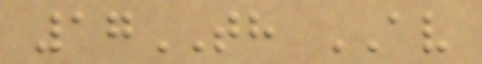17TH AV
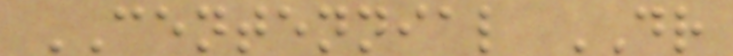CENTENNIAL DR
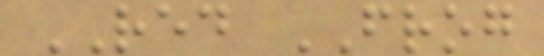RED FROG
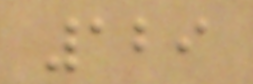129
